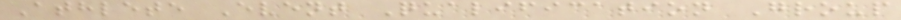Athlete Event Qualification Group
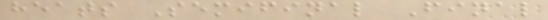heats Semifinal Final
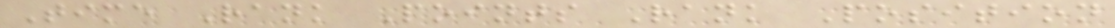Time Rank Points Rank Position
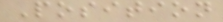Position
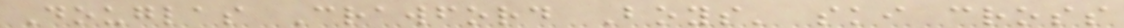Douglas Crawford Boys' ski cross
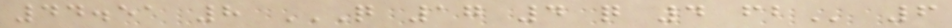44.51 8 Q 17 4 Q 4 FB 6
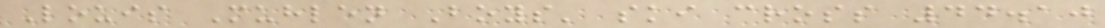Louis Muhlen Boys' ski cross 44.10
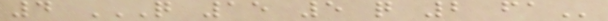4 Q 15 5 Q 2 FA
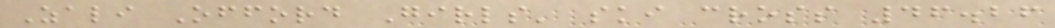Zali Offord Girls' ski cross 46.26
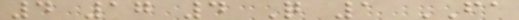4 17 4 Q 1 FA
